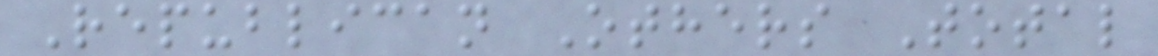Republican Others Total
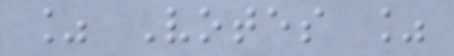% Votes %
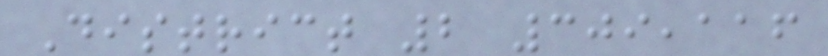District 2 309,116
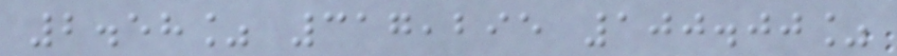2.58% 317,295 100.00%
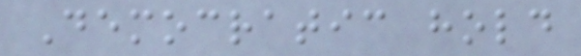Democratic hold
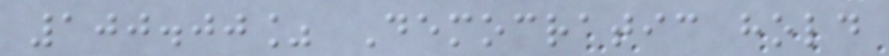100.00% Democratic hold
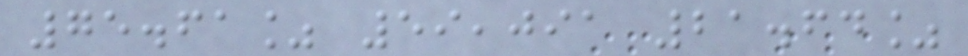75.61% 59,091 21.64%
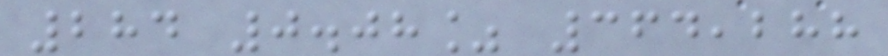284 0.08% 364,288
